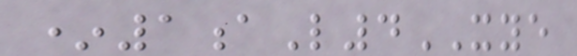*1aL4XYE
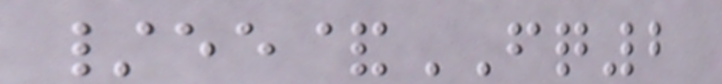/ee&FQ2
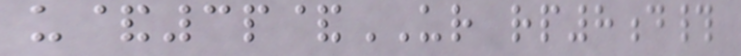u&3p&UR rp8d#
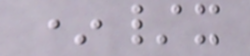*/x
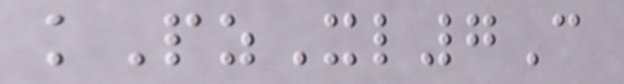kPzXl7C
